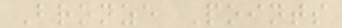Bronze Points
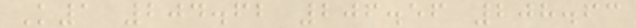K1 204.62 206.56 208.63
